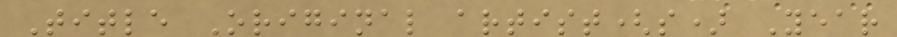Title Original artist(s) Year
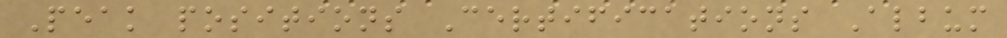Peak positions Certifications Album
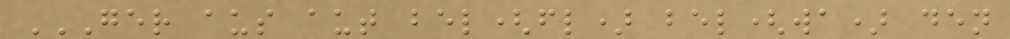GER AUS AUT BEL(FL) BEL(WA) DEN
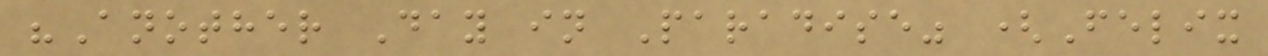"Another Day in Paradise" (Felix
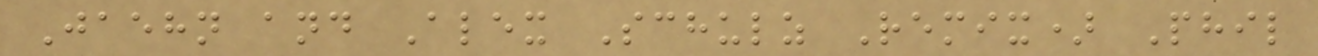Jaehn and Alex Schulz Remix) Phil
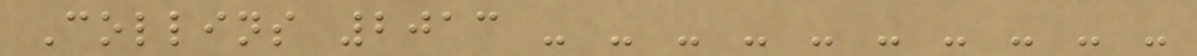Collins 2013 - - - - - - - - - -
